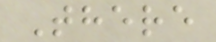There
